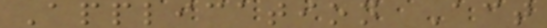Application Act
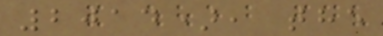2014), the
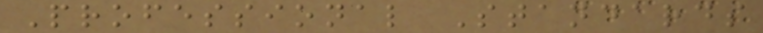Professional Standards
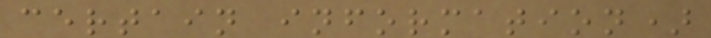certain information)
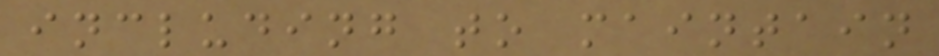including to maintain
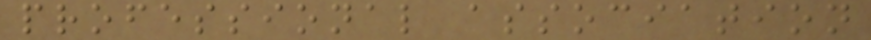professional association
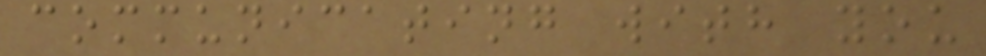communicating with you
